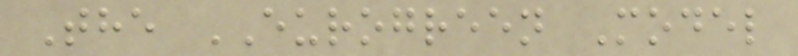The EUROGREEN Model
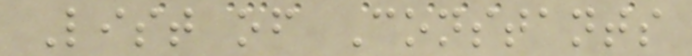List of Constants
